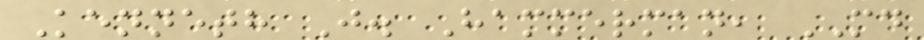Kenneth J. Hammerman, MD
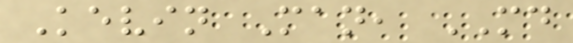Kevin Man, MD
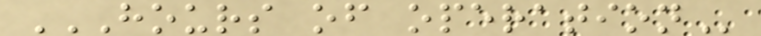HOURS OF OPERATION
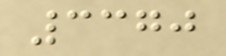3370
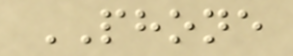PHONE
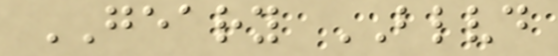GEARY BLVD
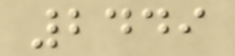2449
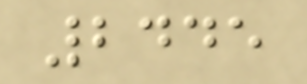2445
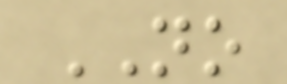NO
